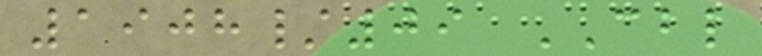1908/09 CBL
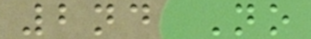2nd No
